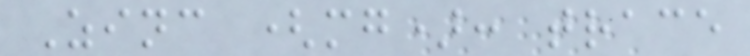Zinc (mg): trace
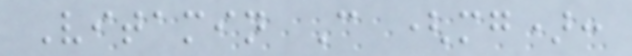Vitamin C (mg):
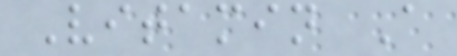Vitamin A
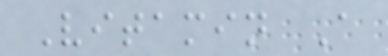Vitamin A
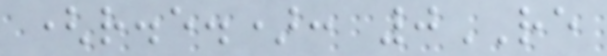(r.e.): 0RE
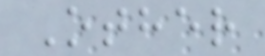Other
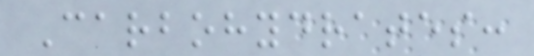Carbohydrates:
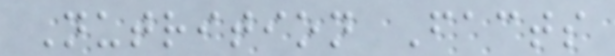Nutrition Facts
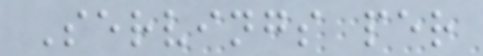Servings per
